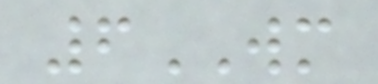6WM
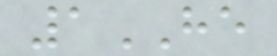1HE
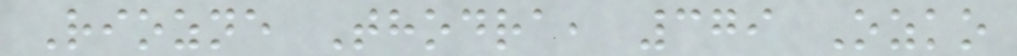Riozne Thodra, 379 Ozko
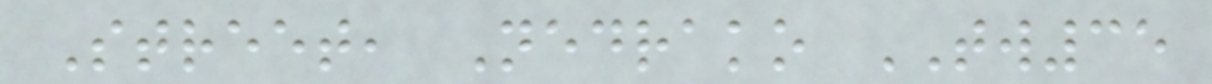Street, Nedrako TW35
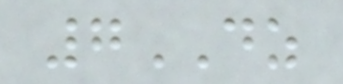7DZ
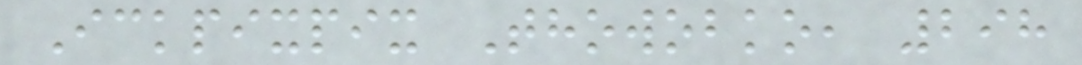Ickpixpix Thowobko, 298
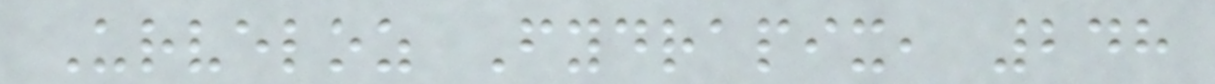Urveloz Fydrapix, 248
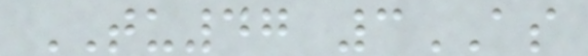TU47 3AS
